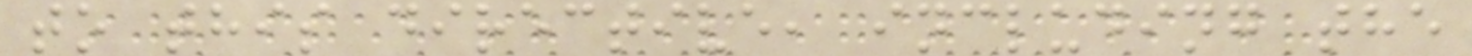to this directive, including the
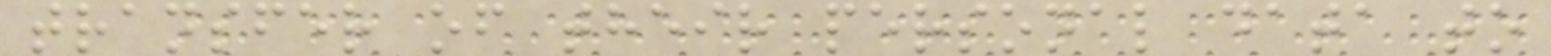transfer of their personal data to
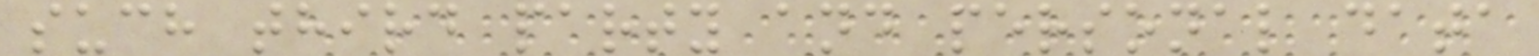such third party and personal data
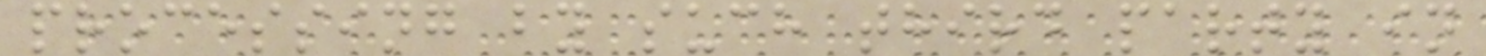processing by such third party in
